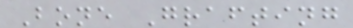Bone Grafting
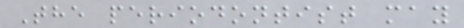The periodontist may
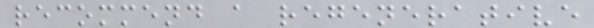recommend a regenerative
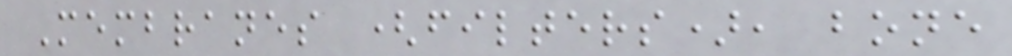Membranes (filters), bone
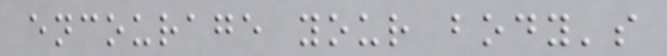encourage your body's
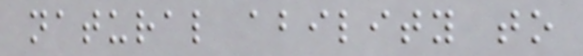natural ability to
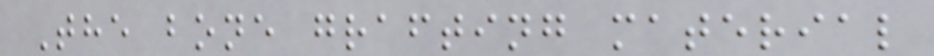The bone grafting material
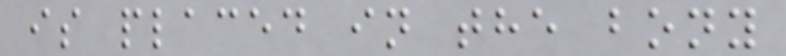is placed in the bony
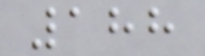188
